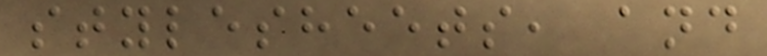stylesheets, and
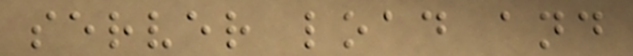server load and
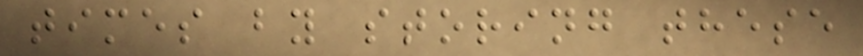times by storing these
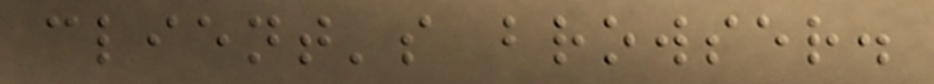client's browser.
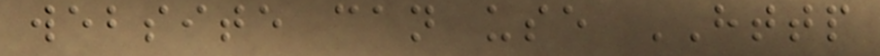website can use HTTP
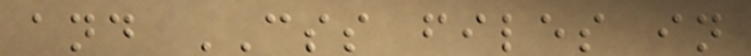and CSS files in
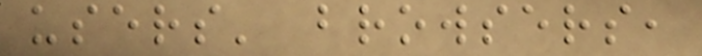users' browsers,
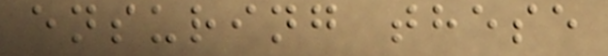ensuring these
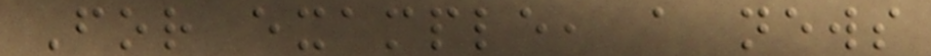For example, a news
